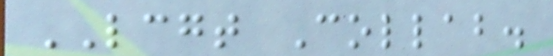LCGT Collab.
